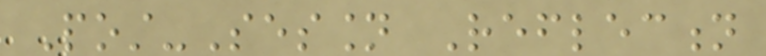Post-Session Reflection
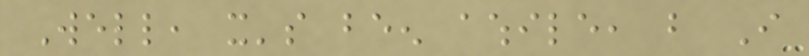Well, it's been awhile, but I
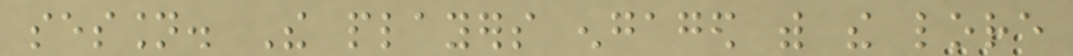session. The players engaged with the lore
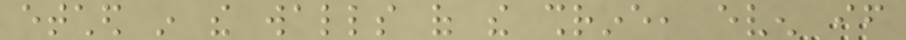etched in the walls of the shrine, even if
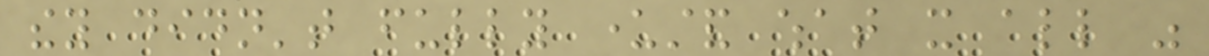they didn't fully understand what it all was
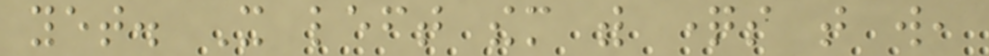yet. It left them with questions that will,
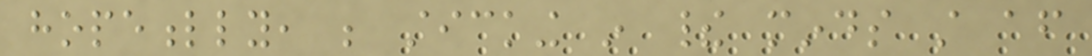hopefully, be sticking in their minds still after
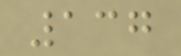137
